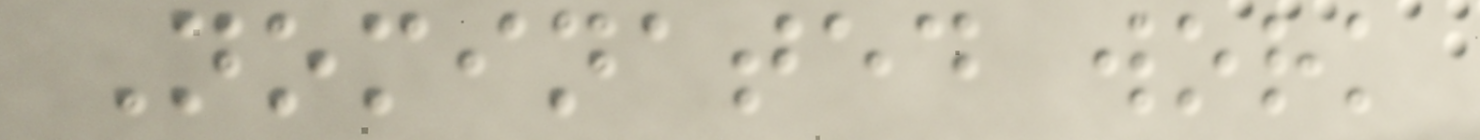Nominated work
